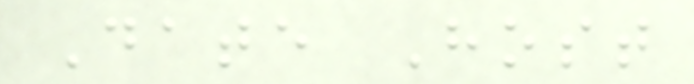Date Host
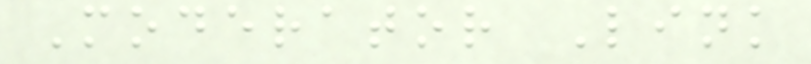Moderator Link
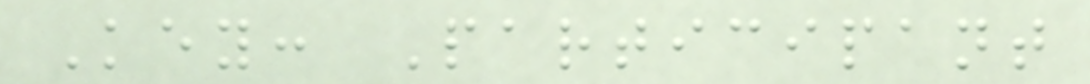Key: Participant
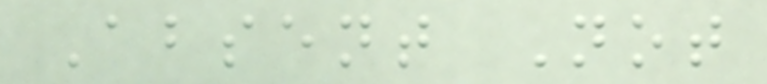Absent Not
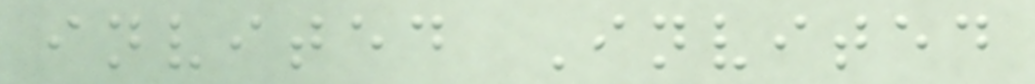invited Invited
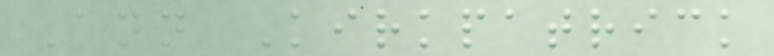Ann Kirkpatrick
